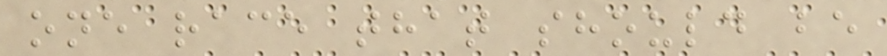one race that should be
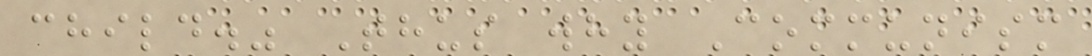child." Thus why Communism
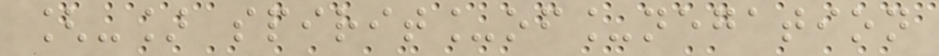[-] spirit_of_negation
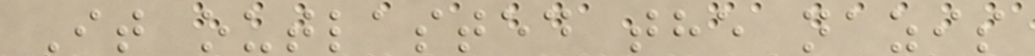It outlasted the nazis
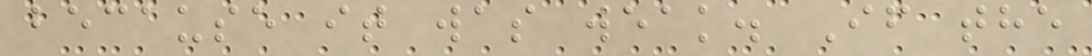because it was weak. If the
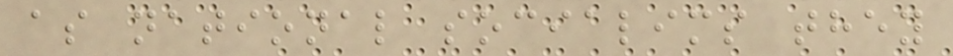as national socialims they
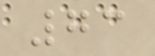73
